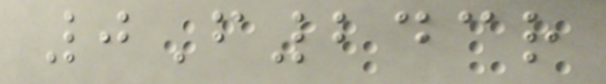0F243r
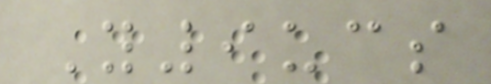Y9ucs
